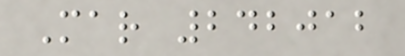Mar 242012
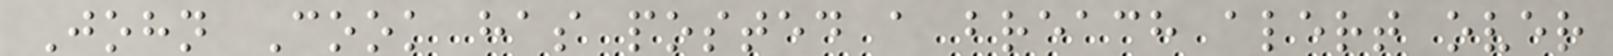John Cook has posted a breach alert over
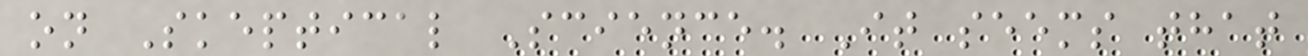on Skeptical Science. It seems that
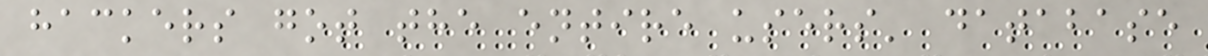hackers got the entire users' database
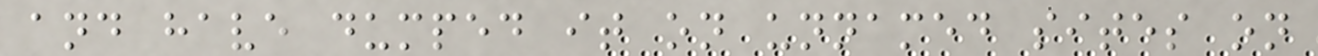and have dumped it on unnamed sites on
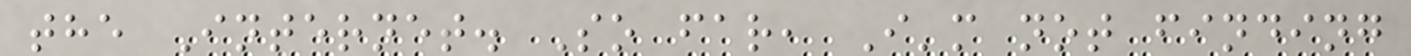the Internet. So far, I'm not finding
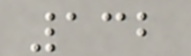132
